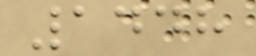1448
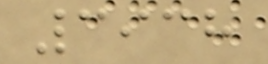3938
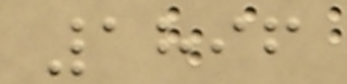1896
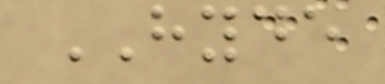HYDE
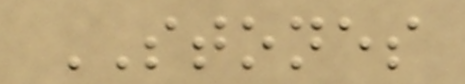STONES
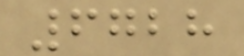6728
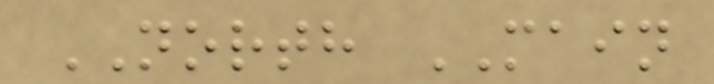NORTH MAIN
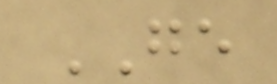GE
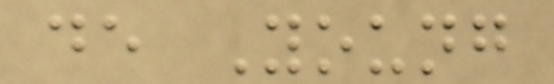de Young
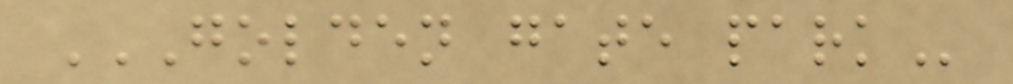GOLDEN GATE PARK
